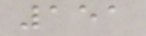151
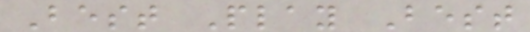Best Play Best
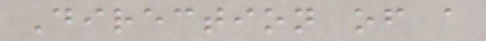Direction of a
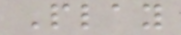Play
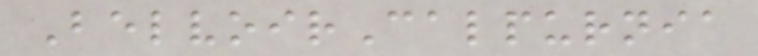BelvoirCalpurnia
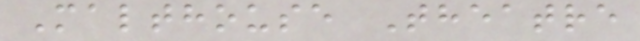Malthouse Theatre
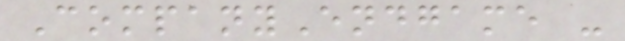CompanyEndgame -
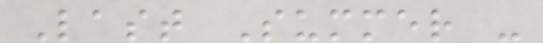Last Summer -
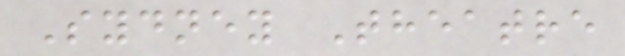Sydney Theatre
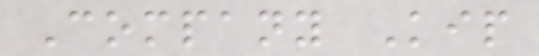Company Kip
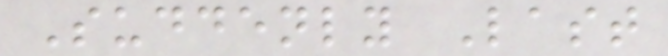Suddenly Last
